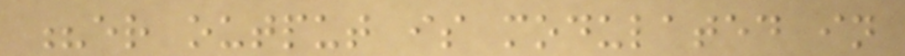?er output is modulated in
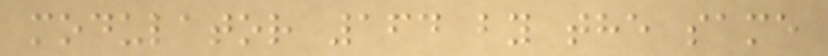modulator 164 by the same
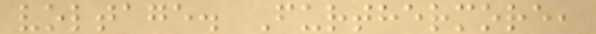voltage. Furthermore,
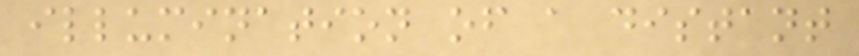illumination of a distant
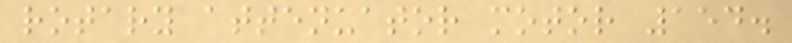rotary attenuator motor 154.
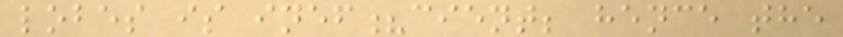lobes is inef?cient; hence the
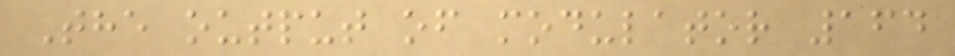The output of modulator 164
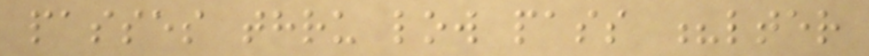passes thru low pass ?lter
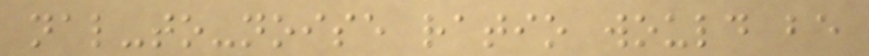nal-to-noise ratio would be
